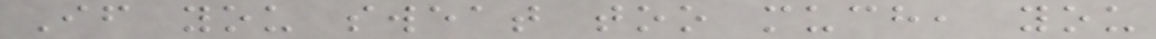If you sweat too much, you
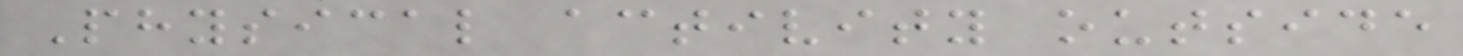Physical activity outside
